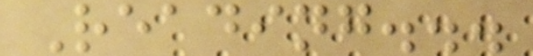Reading...
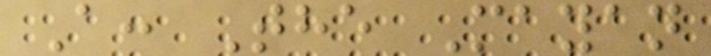A: The Mayan
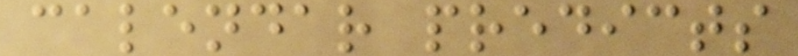calendar predicts
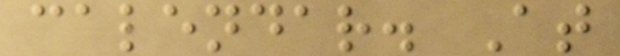calendar. At
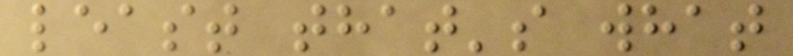least that's what
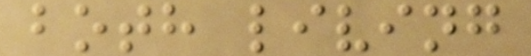both living
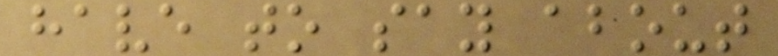have to say about
